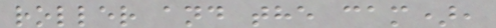roller and the cam),
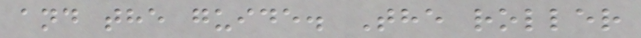and the guide. The roller
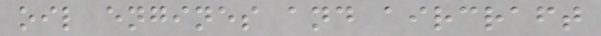oil engines and aircraft
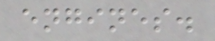engines.
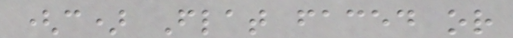(c) Flat faced or
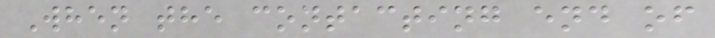When the contacting end of
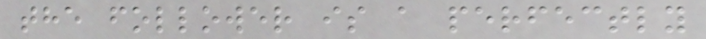the follower is a perfectly
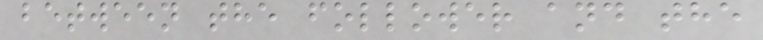between the follower and the
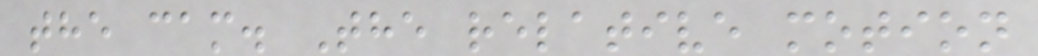the cam. The relative motion
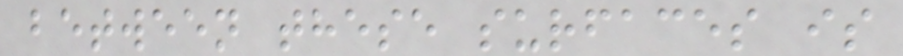between these surfaces is
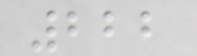222
